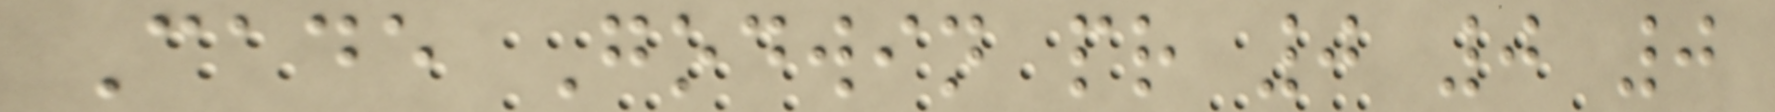Cade Godwin pr 0 0 0
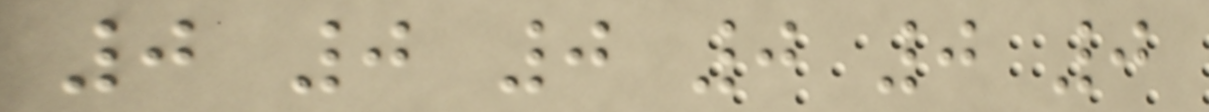0 0 0 0 0 0
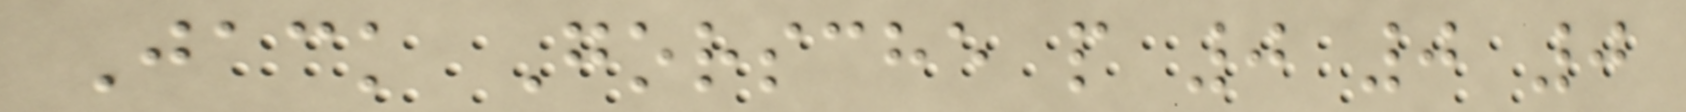Jack Gorsche p 0 0 0
